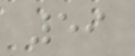59
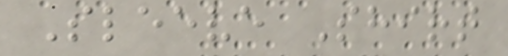Sleeve Shirt
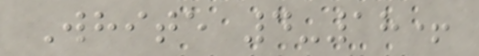White 4-18+
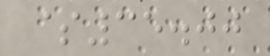$35.00
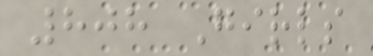808 Girls
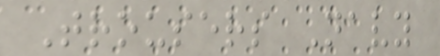Trousers Navy
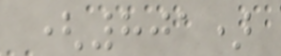(801)
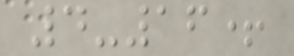4-16+
